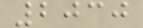2030
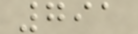791
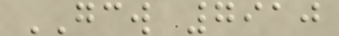GCW 7910
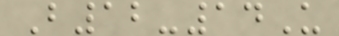B12-14U
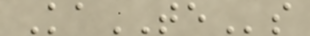KaTEs
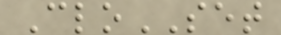CloSET
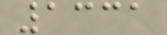1331
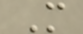M
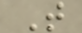T
